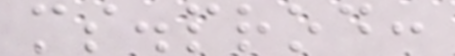ms.prod:
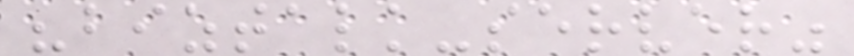"biztalk-server"
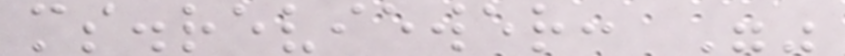ms.reviewer: ""
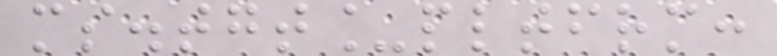ms.tgt_pltfrm:
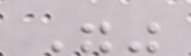""
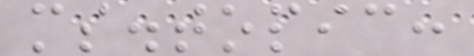ms.topic:
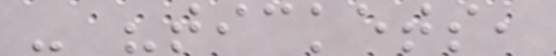- "tickets,
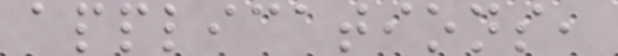applications,
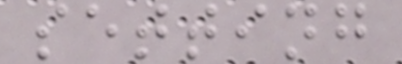setting
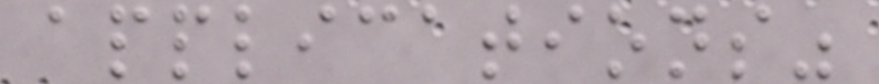applications"
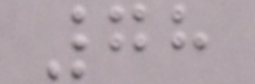78
